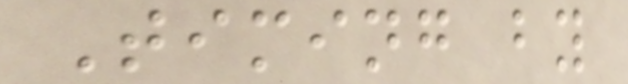Timing by
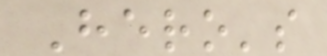Hero's
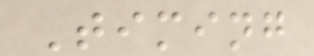Timing
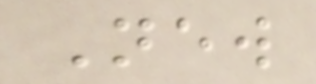New
